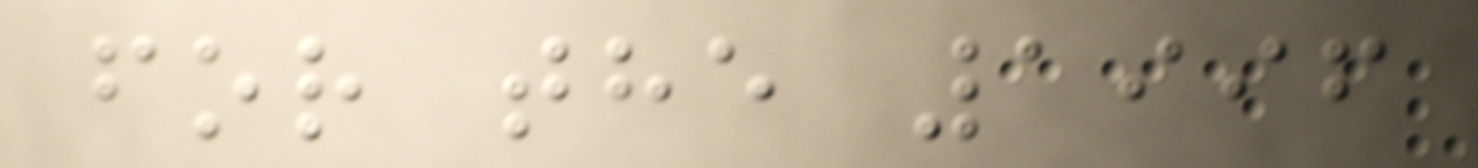for the 1996
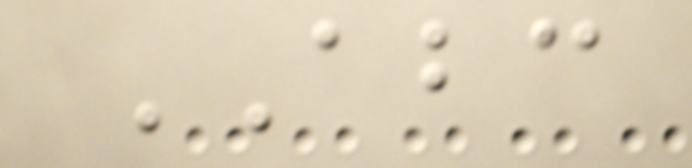ABC
